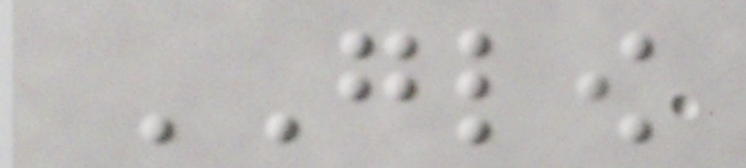GLOW
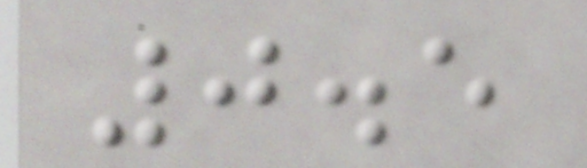0.5
